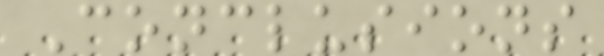Conclusions
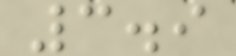3.9
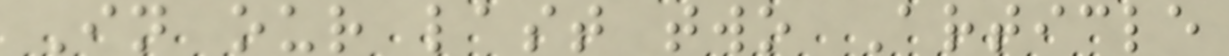In our last two Article
